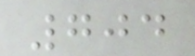704
